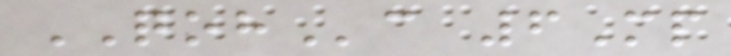QOHc 6Mp
